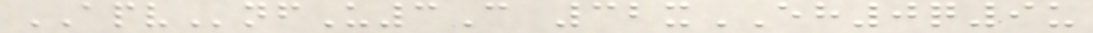APVnfU3C 32xEH0q9u
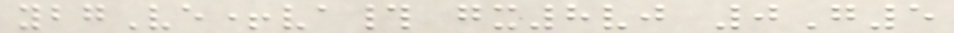ybgVe+va# gx8vj 0G5
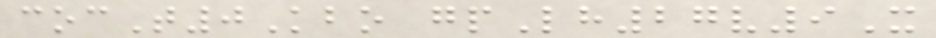cocT0Kbo gpLh27v9X
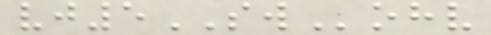vj5SWohv
